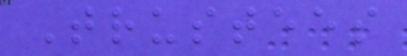Trustees
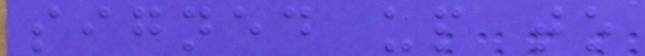signed up to
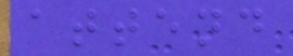attend
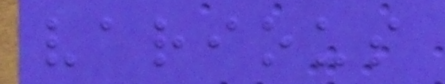various
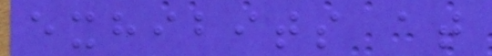exhibits at
